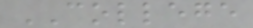COLLEGE
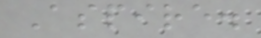Aspire.
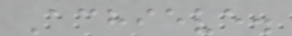Achieve.
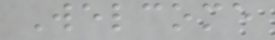Welcome
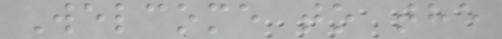Welcome to the
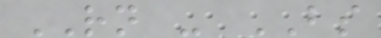RN - BS
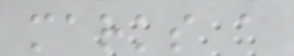marks a
